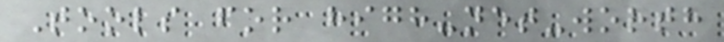Tools for high-net-worth
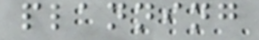planning
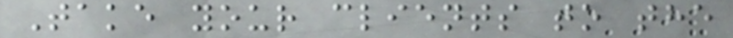Take your clients to the
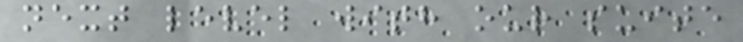next level with our suite
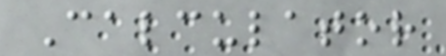Calculator
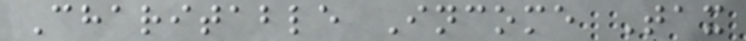Charitable Income Tax
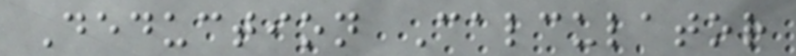Deduction Calculator
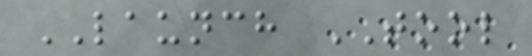LAUNCH TOOL
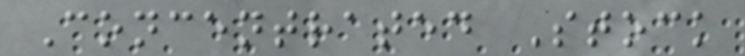Concentrated Stock
